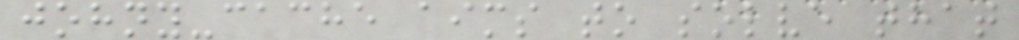johny-cache aims to solve that
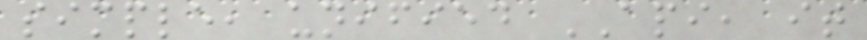simple, unified API, it
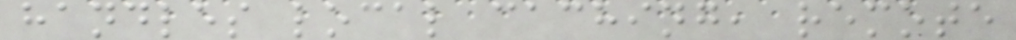handles local caching, remote
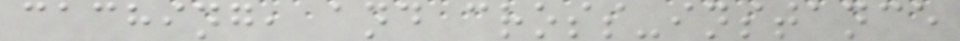caching, and cross-instance
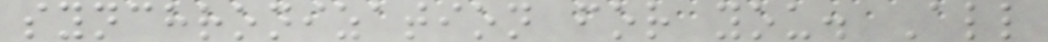synchronization for you. All
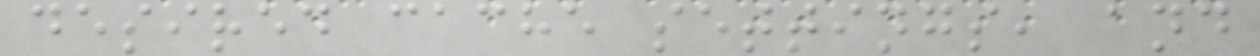desired cache settings, and
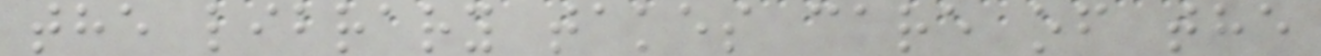the library takes care of the
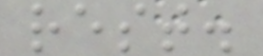rest.
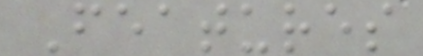Features
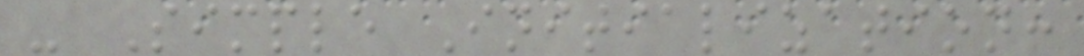- Simple Initialization:
